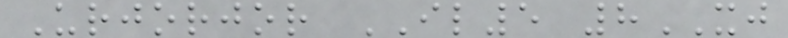Urjorjor IL5 8XJ
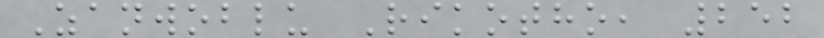Zanwoblu Rikotho, 252
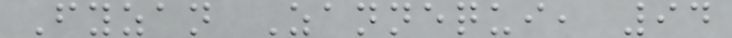Fyzan Zannequi, 94
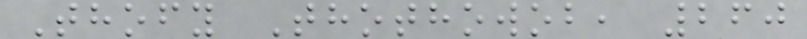Thofy Thothowob, 260
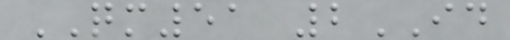QM51 2ID
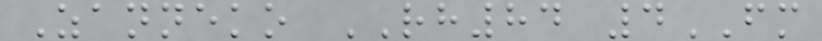Zanneko RH84 4FM
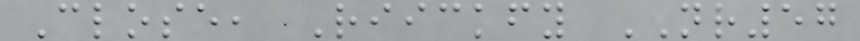Close, Riickfy NR57
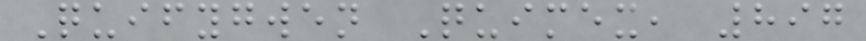Quifygwen Quimex, 897
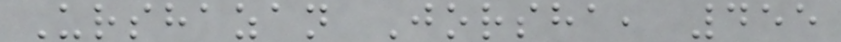Urshazan Jorsha, 455
